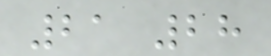21 28
